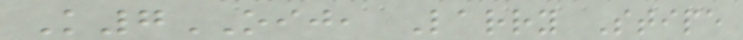K7OIJ, Larry Stipe
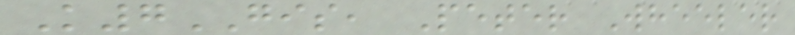K7GIS, Peter Wheeler
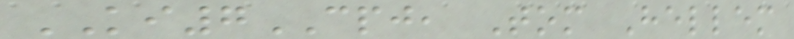KI7CPJ, Tom Hellem
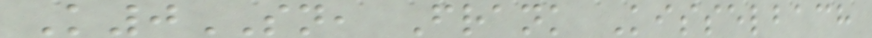K0SN, Frank Kisselbach
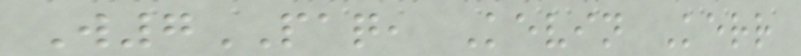W7PAQ, Kevin Kerr
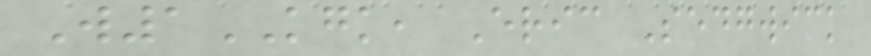W1KGK, Eric Sedgwick
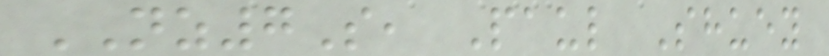NZ7S, Paul Shuey
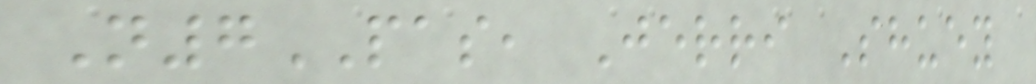N7PAS, Jerri Shuey
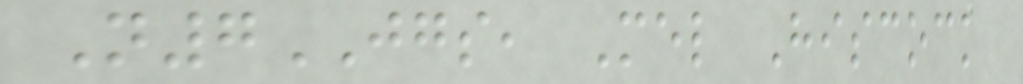N7JGS, Mel Hiscock
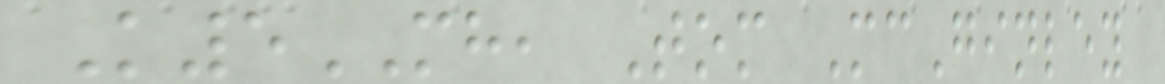K5MH, Tom McGinley
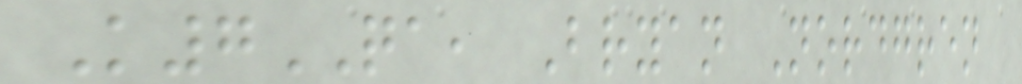K7QA, Bryan Nordgren
